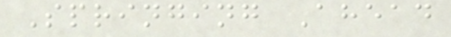Springing Ahead
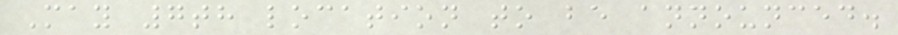May 7th location to be announced.
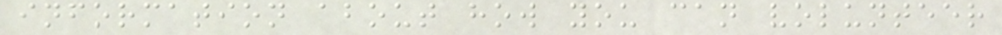information about how you can volunteer
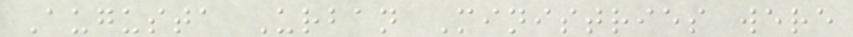Augusta Urban Ministries were
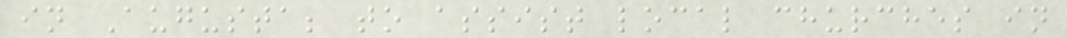in Augusta; to assist local churches in
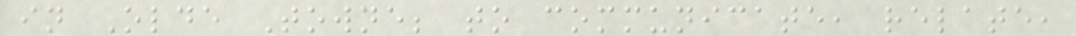in Olde Towne; to communicate, relate,
